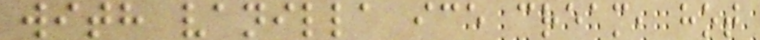with vanilla ice cream, hot
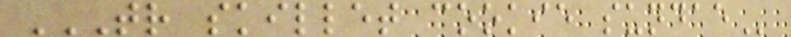TR SKILLET COOKIE SUNDAE
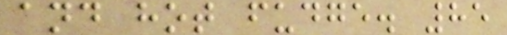and hot fudge. 85
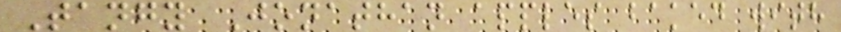Tangy Jonathan apples baked with
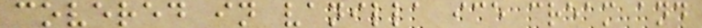covered in vanilla ice cream and
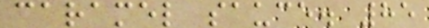caramel sauce. 85
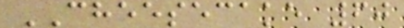CHEESECAKE 60
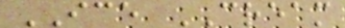ICE CREAM
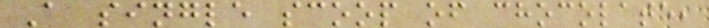A single scoop of chocolate,
